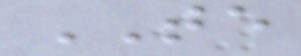TE
